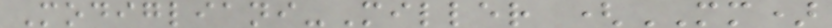Modigliani-Miller (MM)
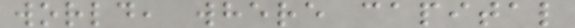world, where capital
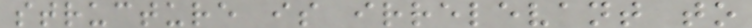structure is irrelevant to
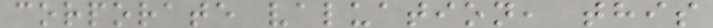corporate valuation, this
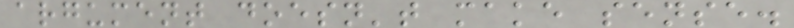argument doesn't make sense.
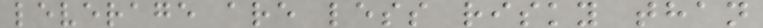leverage are less risky than
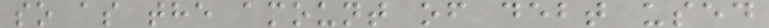so as the amount of debt used
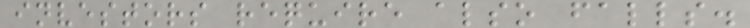investors require also falls.
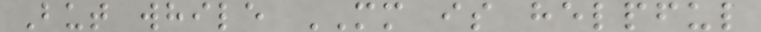But while MM is helpful
